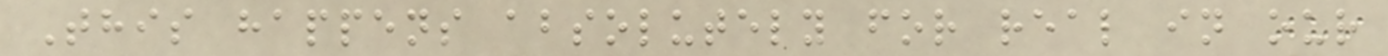This happens absolutely for real in our
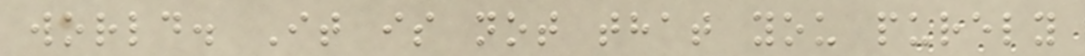world. It is not that you purely
